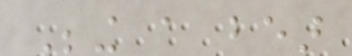Being a bear
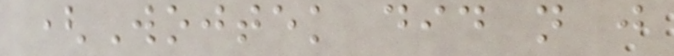(Wojtek did not just
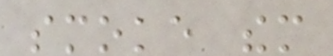smoke them
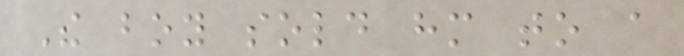The boy sold him to a
